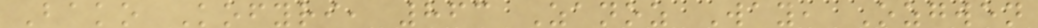Bako Kofyri, 863 Zanoz Way, Ozgwen
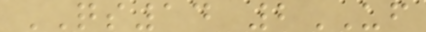QS14 2UF
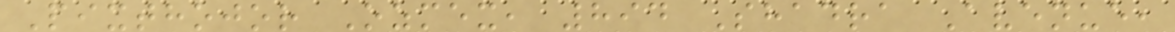Pixthojor Ozmex, 894 Shadra Avenue,
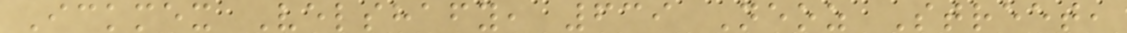Ickmex Velshafy, 639 Neoz Street,
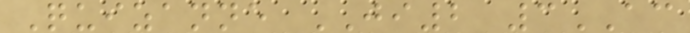Quizanne JI2 3AC
